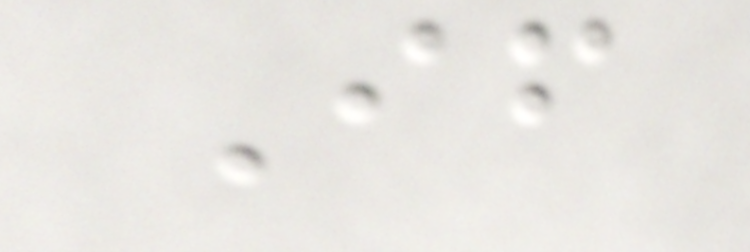If
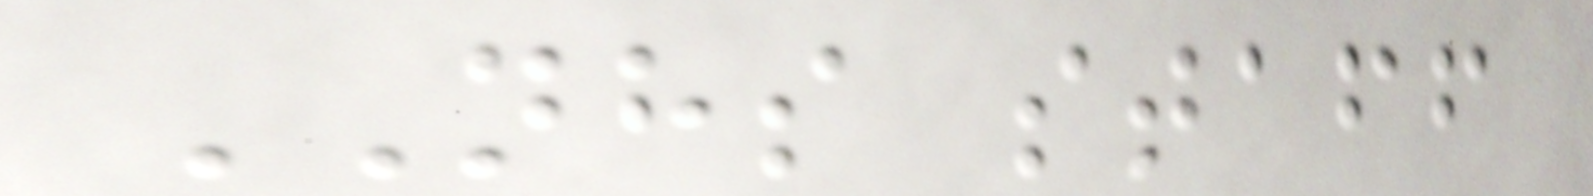NHS staff
